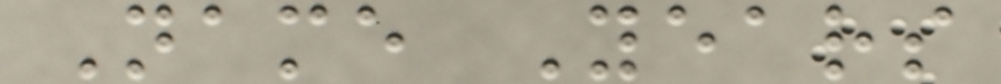Name Years
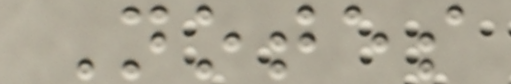Notes
